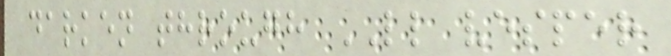darken through LL vesper
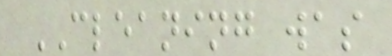CLEANING was
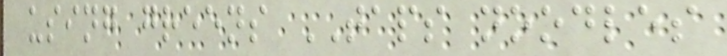using greens TAPS noodles
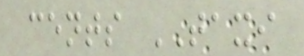cents TAXI
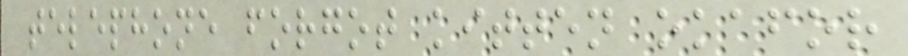telephone forgot kitten okafor
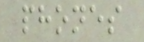phones
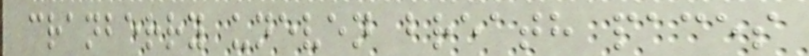cranberry uneven breath paces
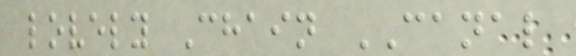lovely Chain CANAL
